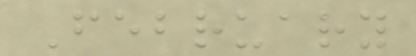February
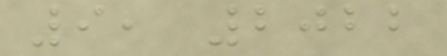9, 2022
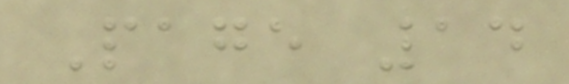Page 14
